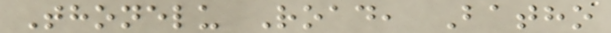Thonelu Road, Batho
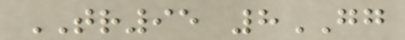TR95 8GG
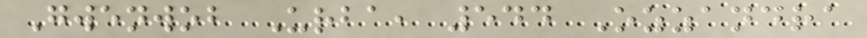Gwenwob Urba, 544 Ozzandra
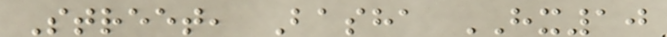Street, Basha HX10
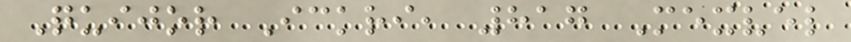Quijor Ickri, 817 Mexvel
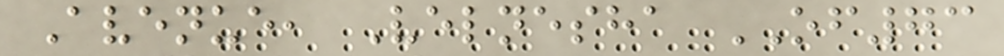Avenue, Velnesha OF73
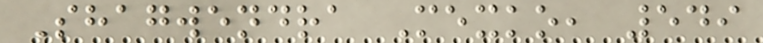Shagwendra Mexko, 549
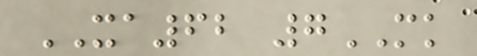XA62 7MK
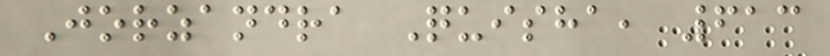Jorzandra Quisha, 613
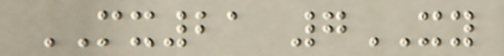MX21 7XY
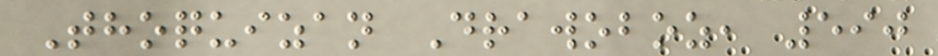Thoquizan Drawoboz, 590
